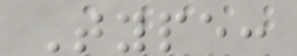Type:
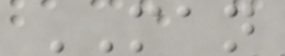MAN
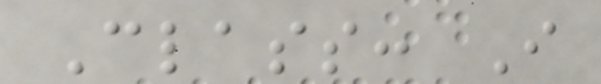Class: I
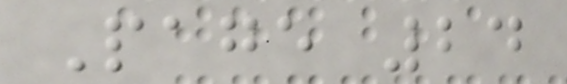Page 24
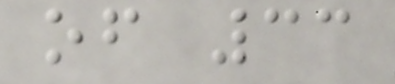of 33
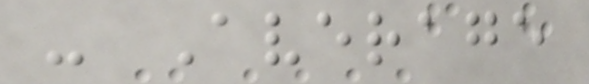- Average
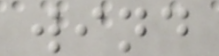wind
